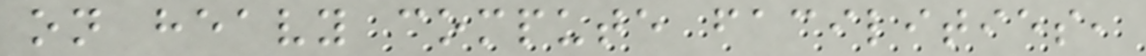on heavy compute facilities,
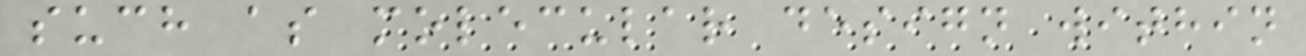such as molecular design within
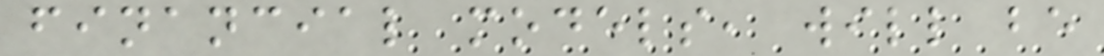financial models, will be
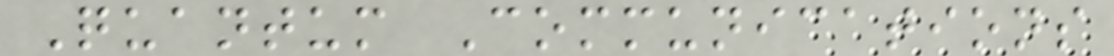Quantum Communications
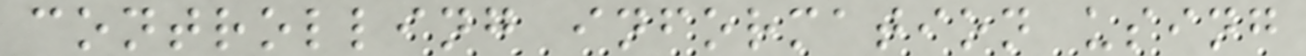controlling information using
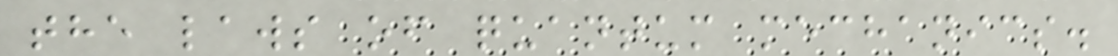the laws of quantum mechanics.
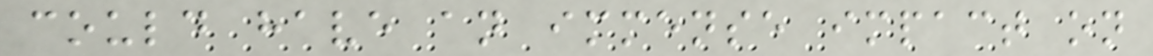could have an immense impact on
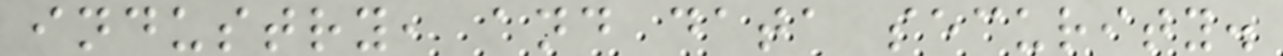industry, and data security.
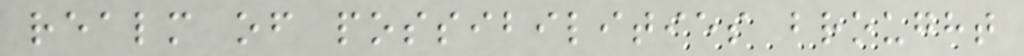realm of possibilities brought
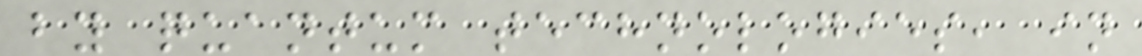by quantum technologies, in
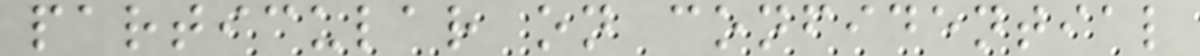particular on confidential
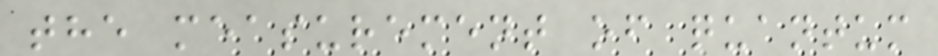the measurement of quantum
